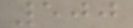500
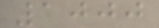1000
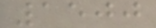1500
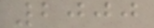2000
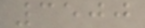3500
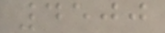4500
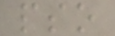pso
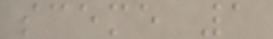sceme 1
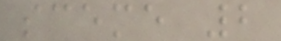sceme 2
